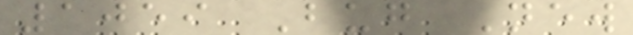1059 Bug New
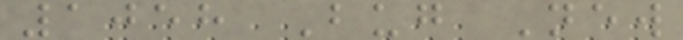1058 Bug New
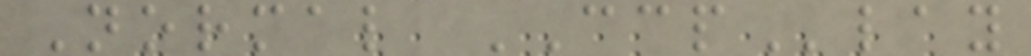Normal CCPlay
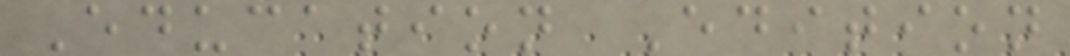Education Edition
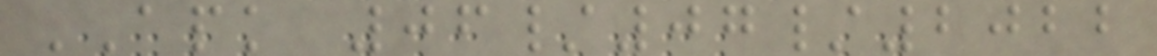APK 06/07/2022
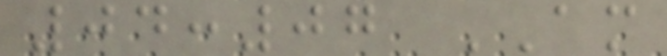04:07 AM
